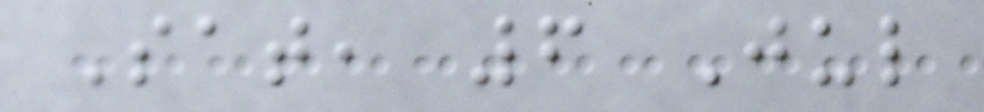Sat, 6 Jul
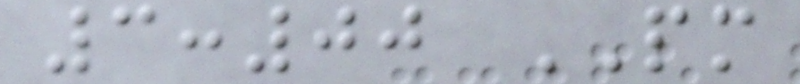3:00 PM
